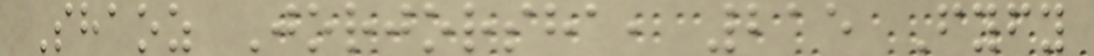Shaoz Jorjorsha, 215 Fyfy
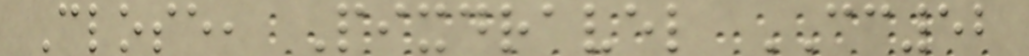Close, Pixdravel CC52
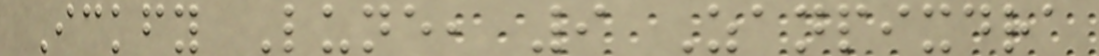Ickfy Lune, 9 Zanpixdra
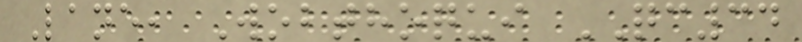Lane, Wobthoqui QC34
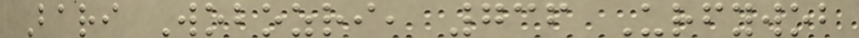Bari Wobozri, 736 Urfywob
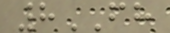8FH
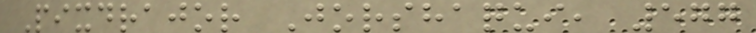Pixdrajor Jorshaqui, 577
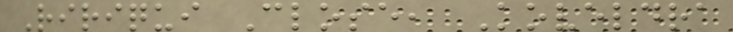Ririqui Close, Koveldra
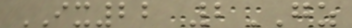IX22 2GZ
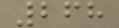268
